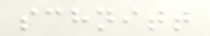schnitt
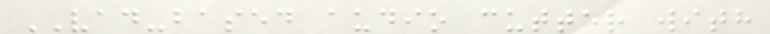VAD-based audio cutter with
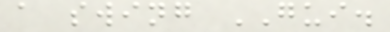a swing GUI.
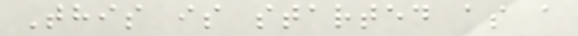This is started as a
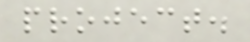project.
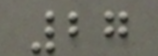27
